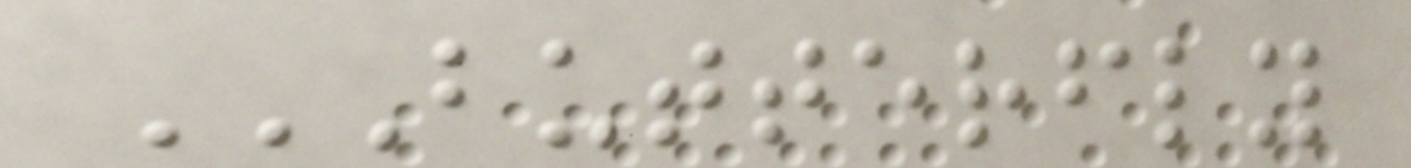BUTTERFLY
